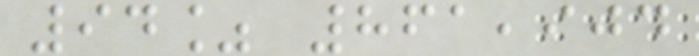94% 861,904
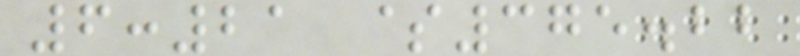6:21 $375.22
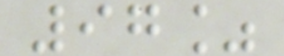97%
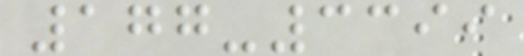177-3399
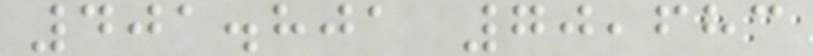401.801 70,683
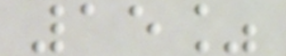15%
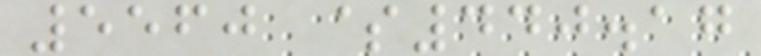5560 $440.17
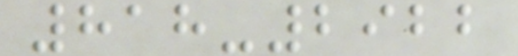818-2922
